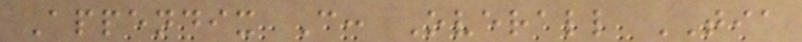Appendix C: Overall TIA
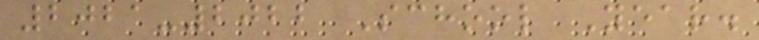2021-2022 School Year.
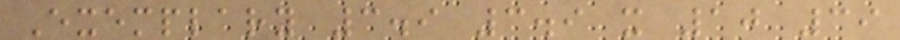Exemplary 3.9 3.9 x 10 39
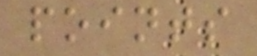points
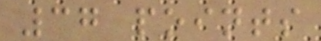37 points
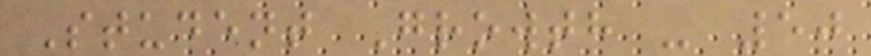Student Growth - 50
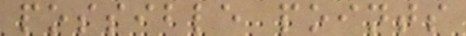possible points
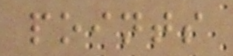points
